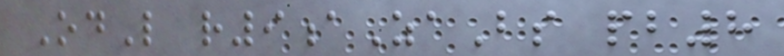OdL r9aZaBs pb8
